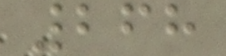268
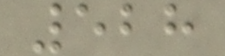528
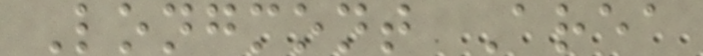Longmont Area
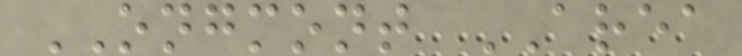ONGMONT AREA
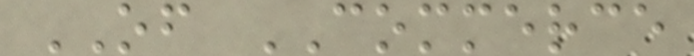OF COMMERCE
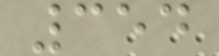354
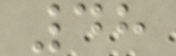48
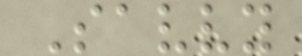Savvy
